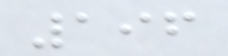196
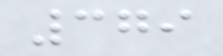379
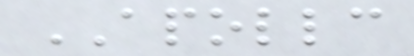APOLLC
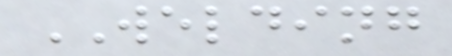WELDING
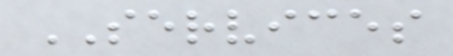SERVICES
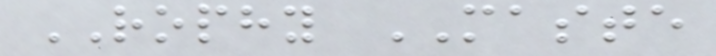ROPHY MASTE
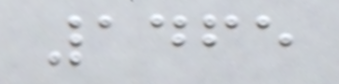1465
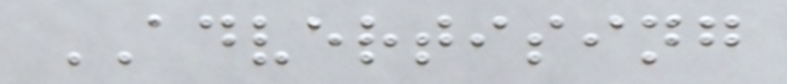ADVERTISING
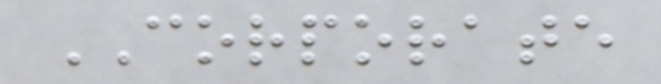CORPORATE
